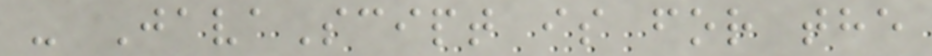- JavaScipt is for the
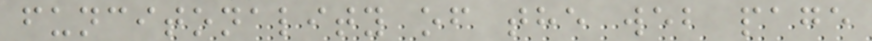funcitonality of the web page
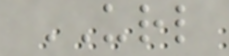URL
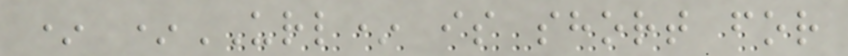* *URL* is short for
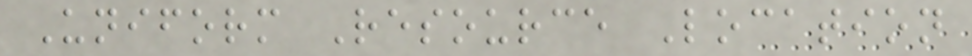Uniform Resource Location
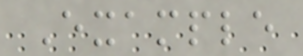Example
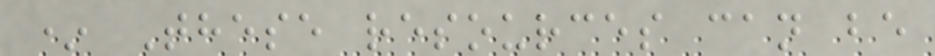* These resources can be
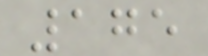175
